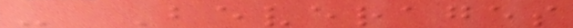- Beverages
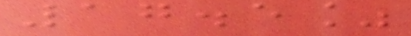17.5%
